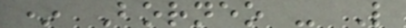* Borneo - L
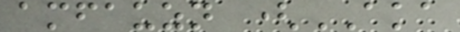amfauzn (AKA
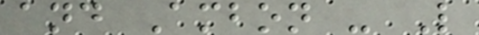and Ambon - L
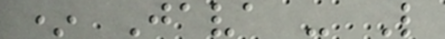* Java - L
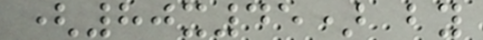(80x45) by
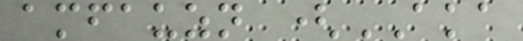amfauzn (AKA
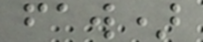faw)
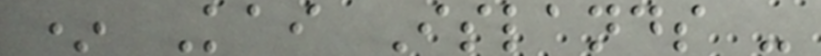* Kai Islands -
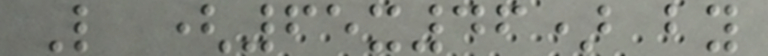L (65x46) by
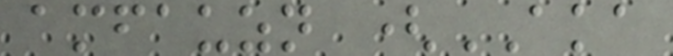amfauzn (AKA
